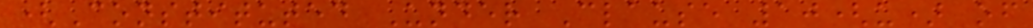(Constituted Under Clause 10(u) of
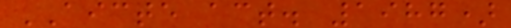AICTE act. 1987)
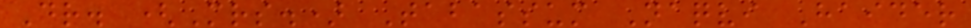Dr. (Mrs.) Tabassum Naqvi Haider
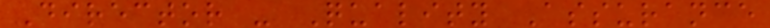Director - Quality Assurance
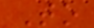To
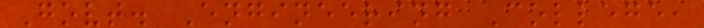Govt. Engineering College,
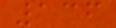136
